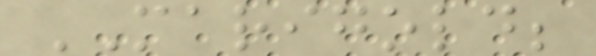MARIGOLD;
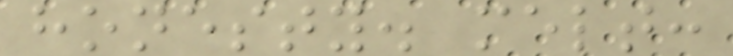honesty. melt:
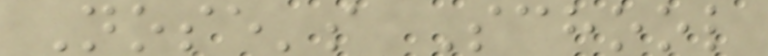Nose's School
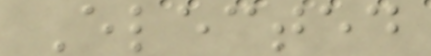Elected
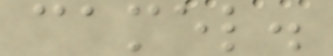camel.
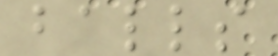balls
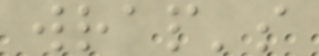wrap's
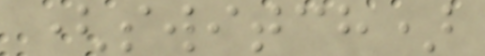(switch)
